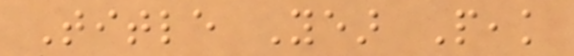Title Year Peak
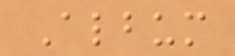Album
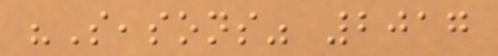"Seasons" 2017
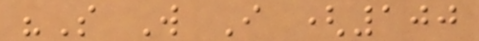"So Will I (100
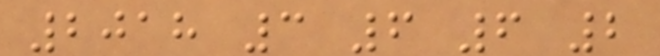2018 3 6 6 2
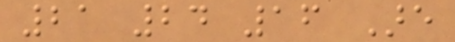21 24 16 Are
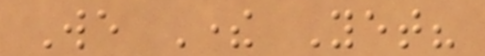We There Yet?
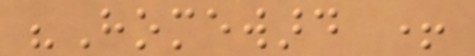"Homeward +
